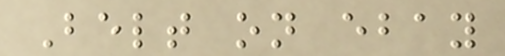Belt on ebay
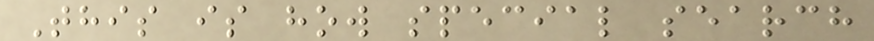This is how special search
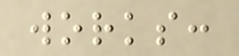works:
